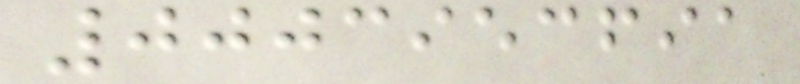0003953691
